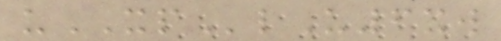uXPlU6xw
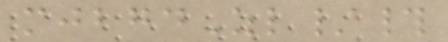mjbgdZl/#
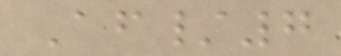Af/7
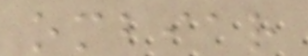ombiar
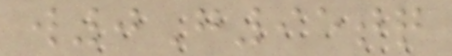w0G95tq
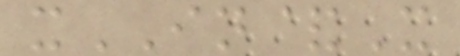xIN&X
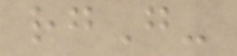rgG-
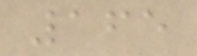165
